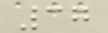37
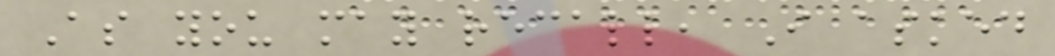As you may recall, I asked
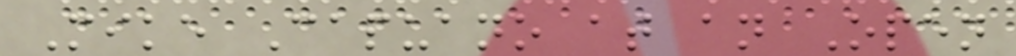Mike Capuano at an Open
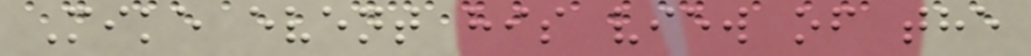Mike event his view of the
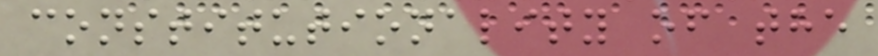constitutionality of the
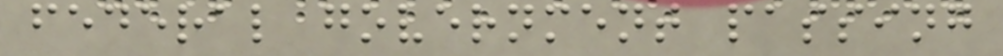federal government passing
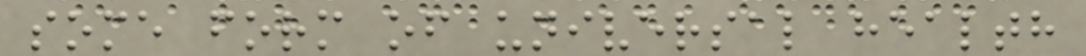some form of universal health
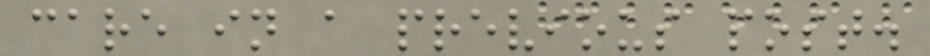care in a previous post.
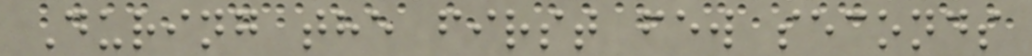During the first few seconds
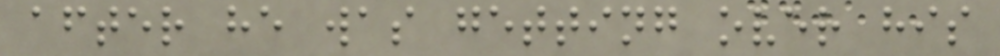after he was getting over his
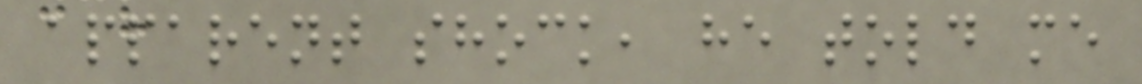apparent shock, he told me
